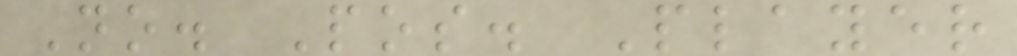No. Pos. Player
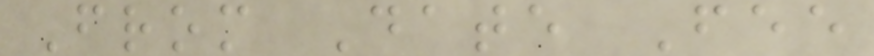From Date Fee
